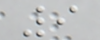9
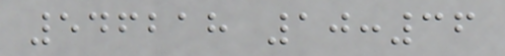546218 10:36
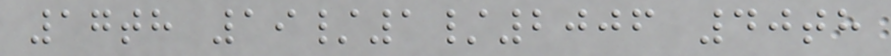17th 19/1/2006 40th
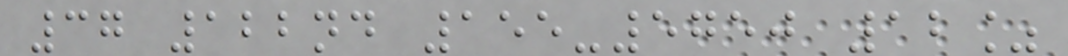37 122nd 155-5750 12%
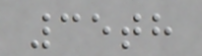35th
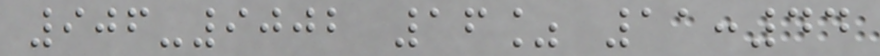906-9002 16% 11:44
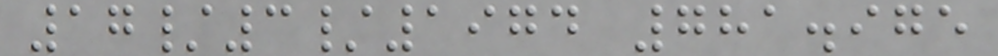17/3/1974 781.975
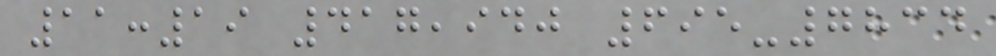11:19 417,940 695-7834
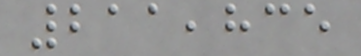211,835
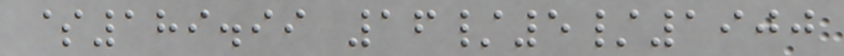$189.99 16/5/1900
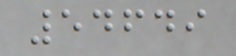54649
